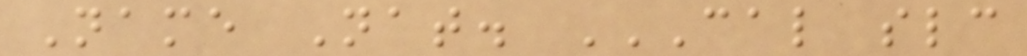Name Nat. CAL SLC
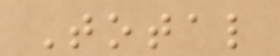Total
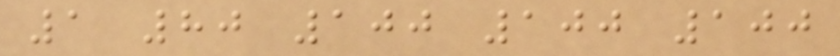1 80 100 100 100
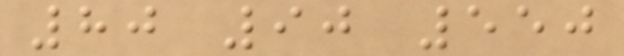80 90 550
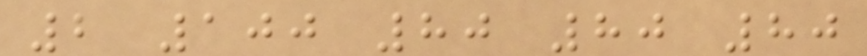2 100 80 80 80
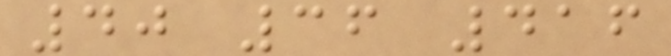40 36 416
